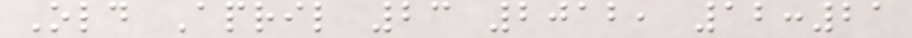Old April 23 2012, 12:21
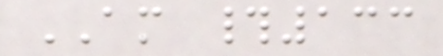AM #133
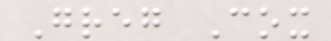Greg Cox
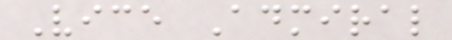Vice Admiral
